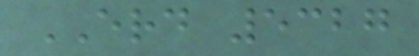ERD 5327
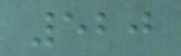520
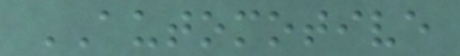AUTOMOTIVE
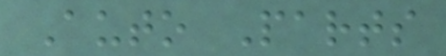Auto Parts
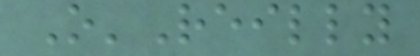O'Reilly
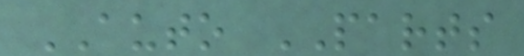AUTO PARTS
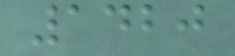1420
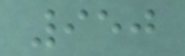950
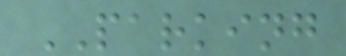PARKING
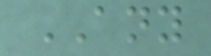ANY
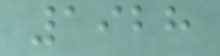1928
